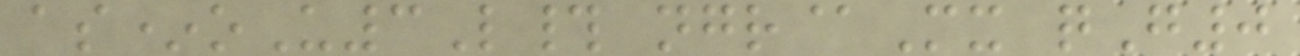as*oU3L# ngr@Mx qG0
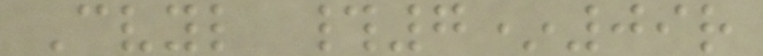Cvyl #7*09r
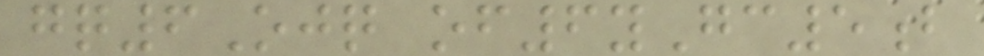gq6Ojq of6yGc5b
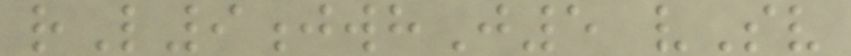rL9jwhJ5 vSv
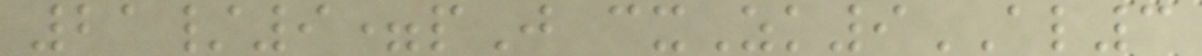21/9=pJ cxZk9AL3
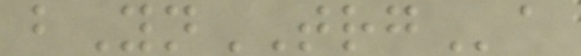bYnTRGa
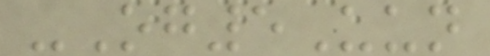-Og5Uun
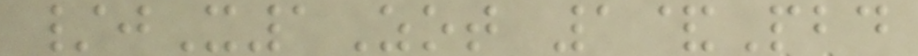/jX1Zot 1&Pbd
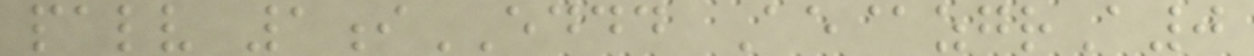palv 1iEDDD Ae@zgrA0
